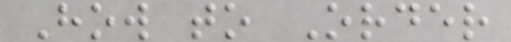How to Order
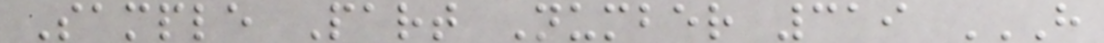Sample Part Number 319 H
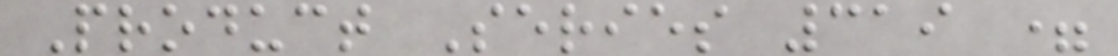Product Series 319 =
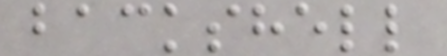backshell
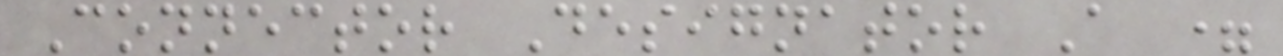Connector Designator A =
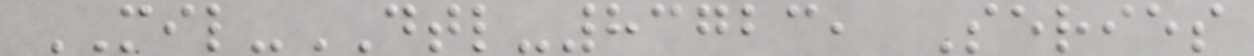MIL-DTL-83723, Series
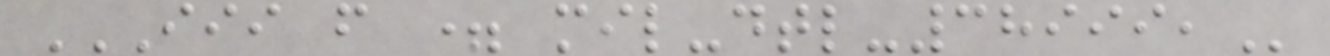III F = MIL-DTL-38999,
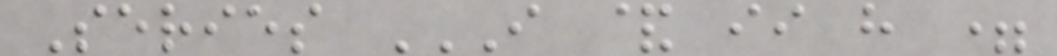Series I & II H =
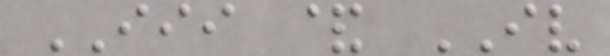III & IV
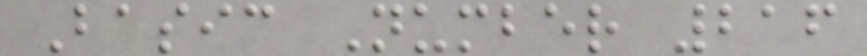Basic Number 216
